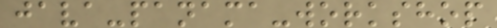java-panama-workshop
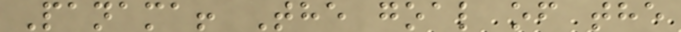Panama! The goal of the
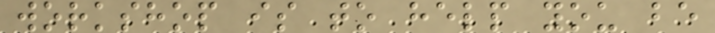workshop is to help you be
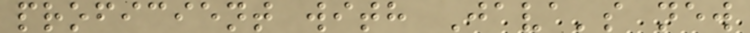proficient with Java's new
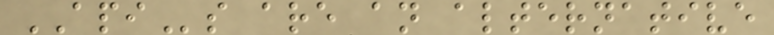APIs are an alternative
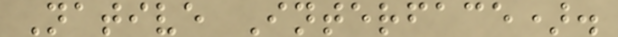Native Interface).
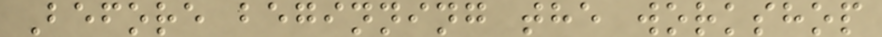Before beginning the workshop
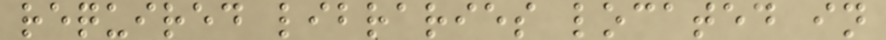required libraries located in
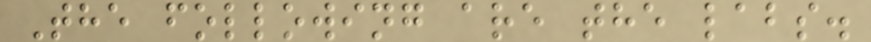The following are the labs.
